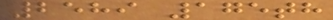2589 175th
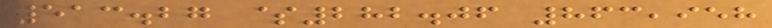513.27 $282.06 863,958
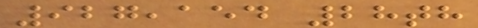927,154 28th
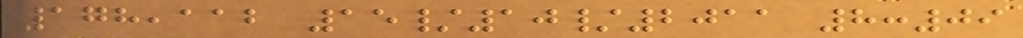178,112 15/10/2011 8:09
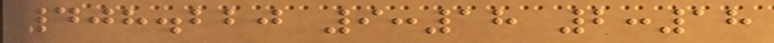408.220 9:18 2:18
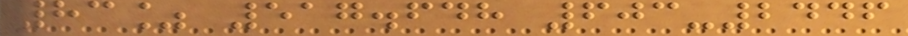83% 517.648 603-2446
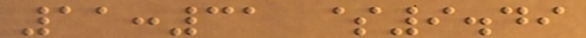11:31 $9.49
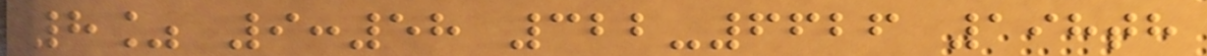8% 9:58 322-6626 198th
